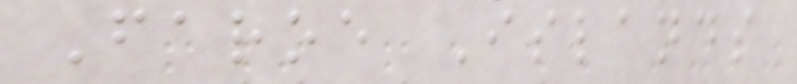Faroe Islands
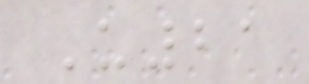U21
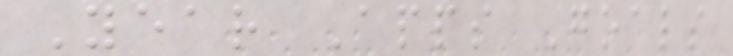Year Apps Goals
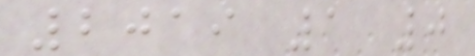2019 1 0
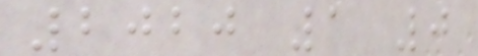2020 1 0
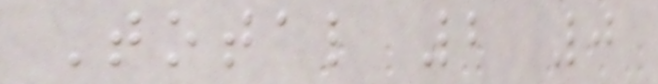Total 2 0
